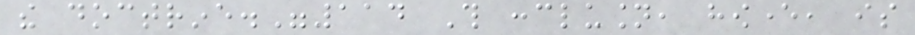the doctrine."114 This conclusion, however, is
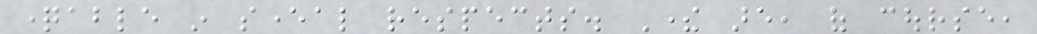questionable in several respects. There are, of course,
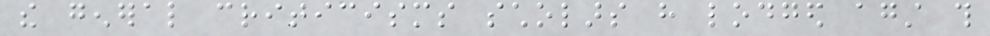the general criticisms scholars have lodged against this
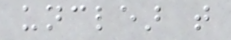unclear that
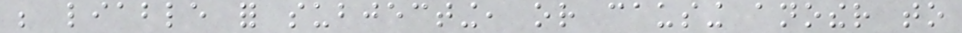be liable for subjecting, or causing another to
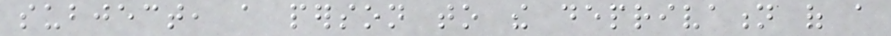subject, a person to the deprivation of a
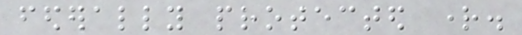federally protected right.
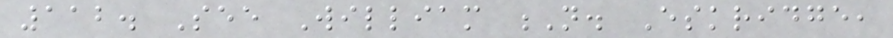112. See William N. Eskridge,
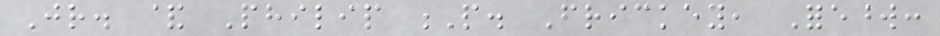Jr. & Philip P. Frickey, Foreword:
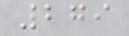279
